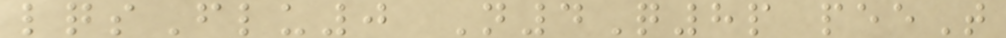lqsFlu0 N4Q8p peeT
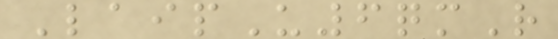LaipU6qmR
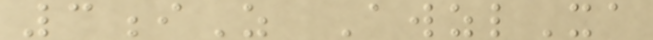3iZ AwzlXa
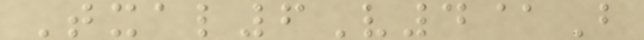Txal6V4@B
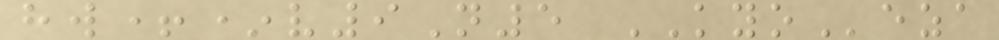hw+*v9N5 KYOeza
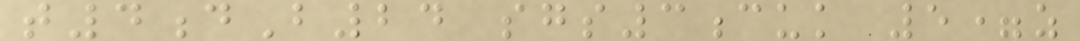t4dB24 sgs3cuk 5=z
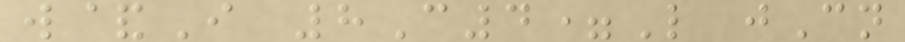w&I 8C4=L jCn
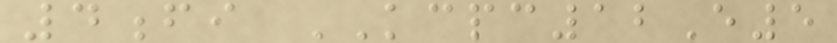4fi KCPC12E5
